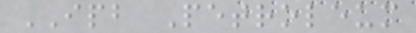IPB Petroleum
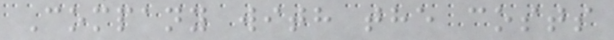Company with the costs
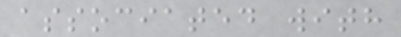associated with
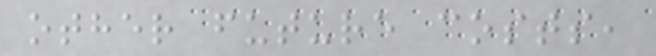other future costs,
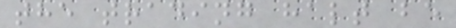the trading halt be
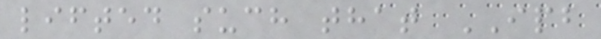lifted such that IPB
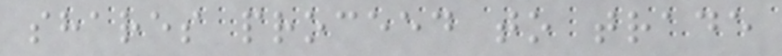shares proceed to trade
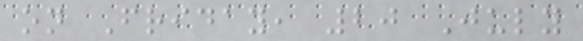on Friday, 20 July
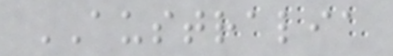AUSTRALIA
